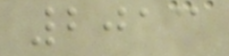2013
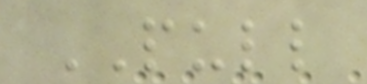PULL
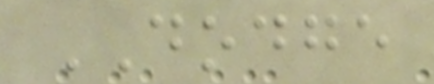DODGE
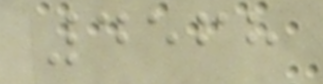4568
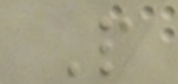P
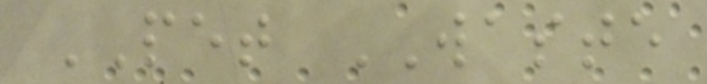PET WASTE
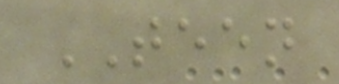TEEN
